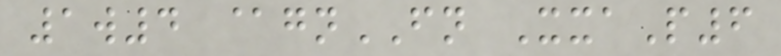1w4 @gnFN XxaP6
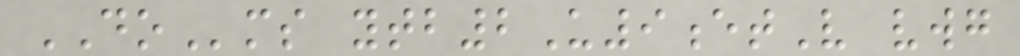DOms ytb2U9etV vwg
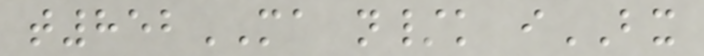t852MA n/k iBX
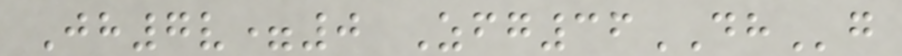Jh7v=0 Zfg36DHg
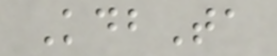KdbTa
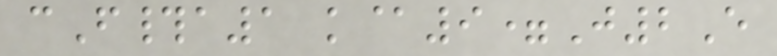cF#a1 k@9=J2E
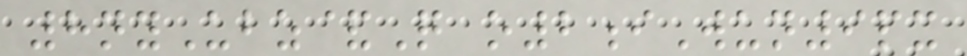8nyUbz&Q o2iWun9px
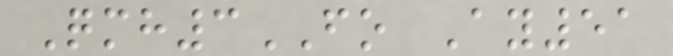Qmh3FO Ay51
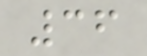36
